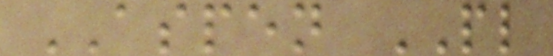ASPEN PL
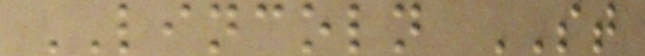LINCOLN ST
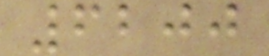6200
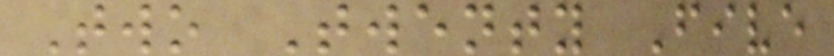Two Twenty Five
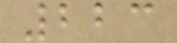223
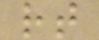rt
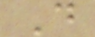D
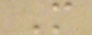M
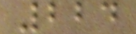224
